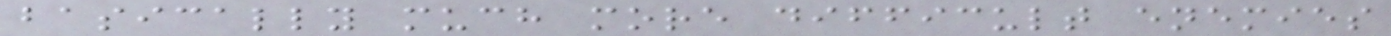basically much more difficult enemies
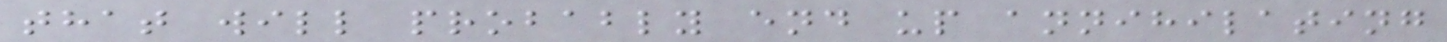that will probably end up annihilating
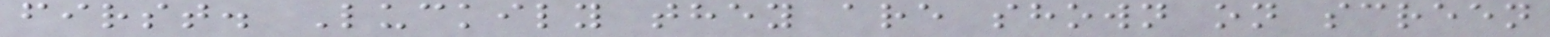first. Luckily they are shown on screen
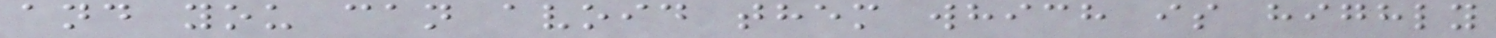and you can avoid them which is highly
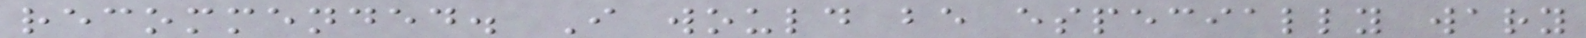recommended. I would be especially wary
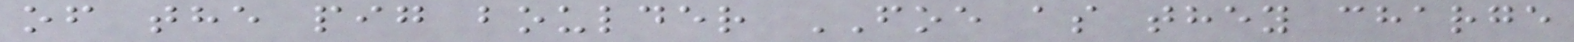of the pig boulder FOE as they charge
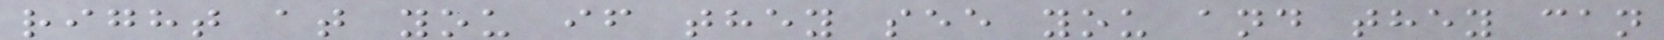right at you if they see you and they can
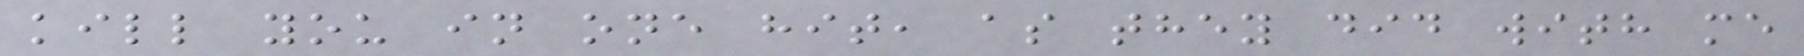kill you in one hit, as they did with me
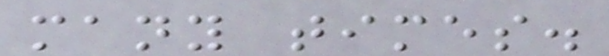many times.
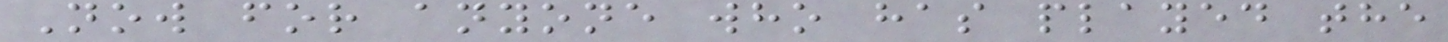Now for anyone who has played the
